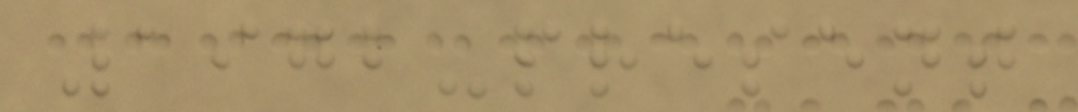1972-present
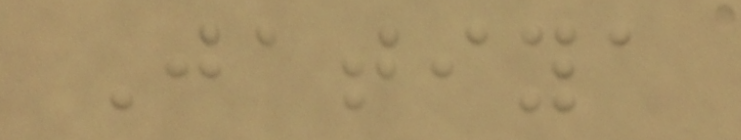Jatiya
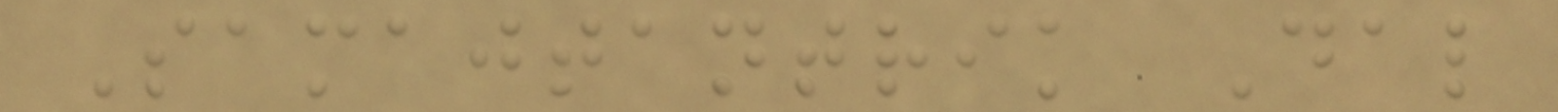Samajtantrik Dal
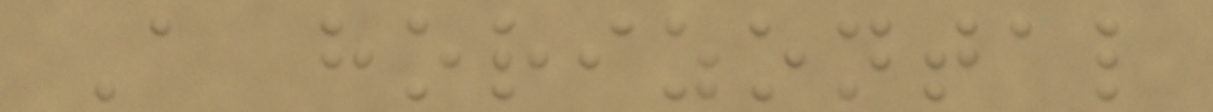A horizontal
